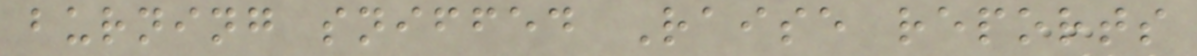burning sniffed Raise reports
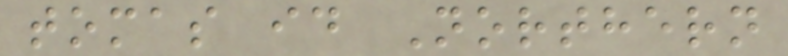tomas id Northern
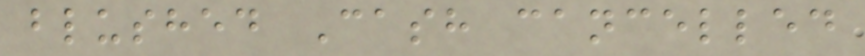blushed Cash cancelled
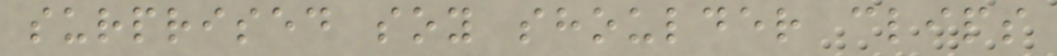surprised soy shoulder clips
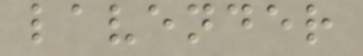lavender
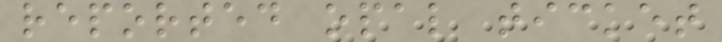reported opal ticket
